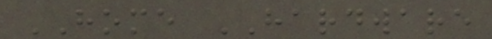HOME HARDWARE
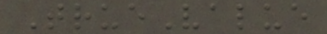TrueValue
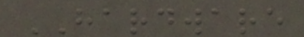HARDWARE
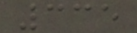335
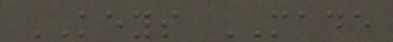KEYS MADE
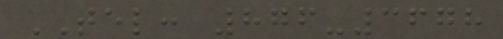TEL: 876-3678
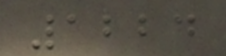1224
